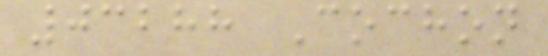03288 Cochon
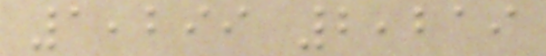1,299 2,219
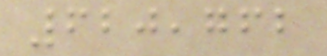620,762
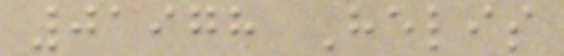01978 Helis
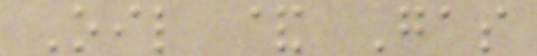Oil & Gas
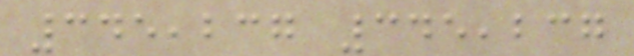345,237 345,237
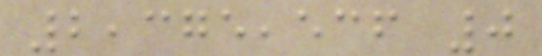2,375,536 0
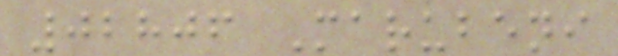02806 Marubeni
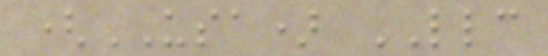(USA) LLC
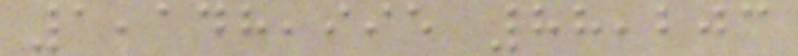1,148,995 88,203
